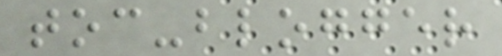toc-blogger
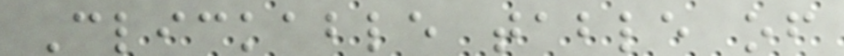Clickable table of
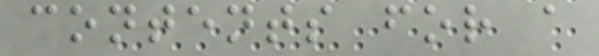contents for a
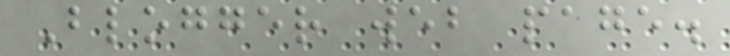Blogger web page.
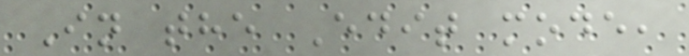In the Edit mode,
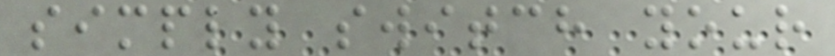simply switch your
